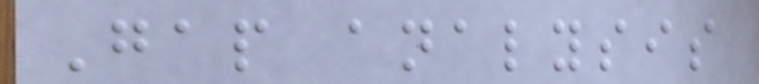Gap analysis
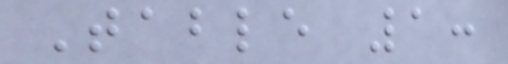Table 1:
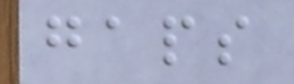gaps
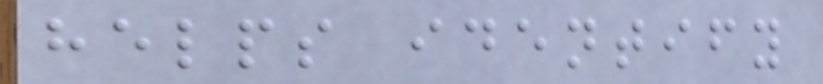helps identify
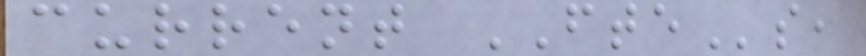current FTEs,
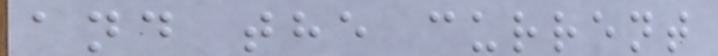and the current
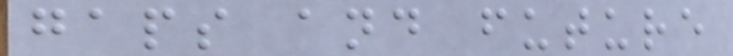gaps and future
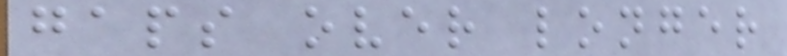gaps over longer
